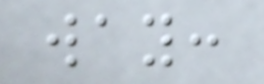way:
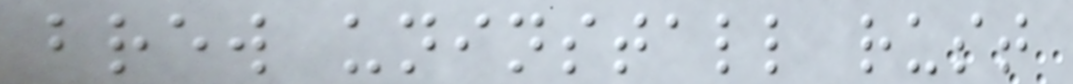brew uninstall rust
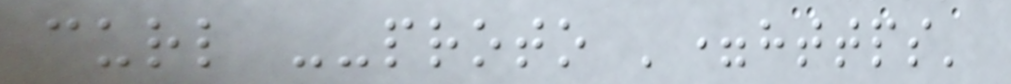curl --proto '=https'
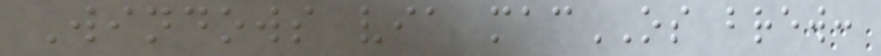Windows via macOS brew:
